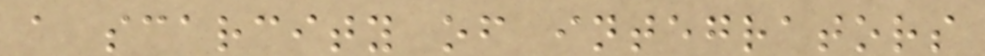a scarcity of integrators
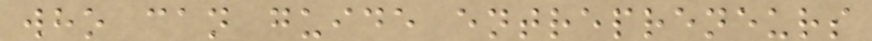who can guide entrepreneurs
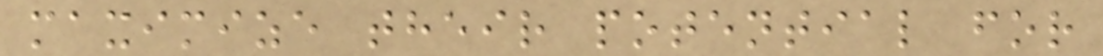maximize their potential for
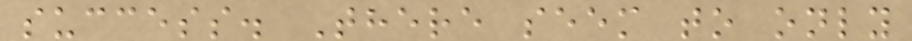success. There seem to only
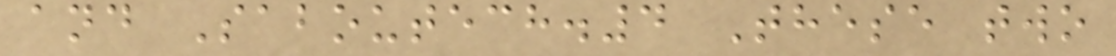and Saboutech.4 These two
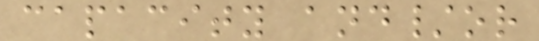capacity and/or
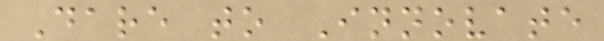Dare to Innovate
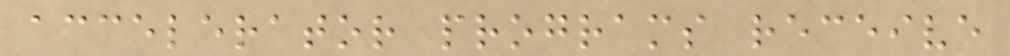accelerator programs receive
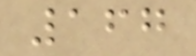167
